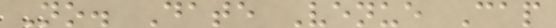No. Date Venue Cap
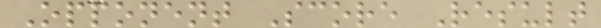Opponent Score Result
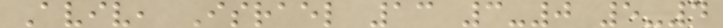Aviv, Israel 13 3-0 5-4
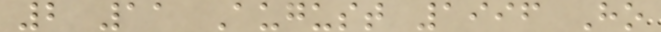2 11 August 1996 Ho
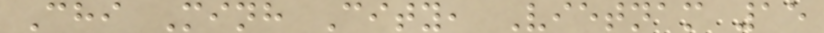Chi Minh City, Vietnam 15
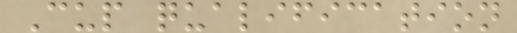Cup qualification
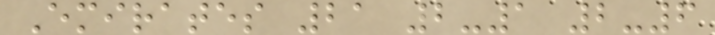Emirates 21 2-1 2-6
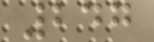247
